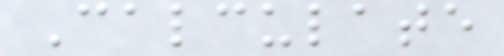Calculate
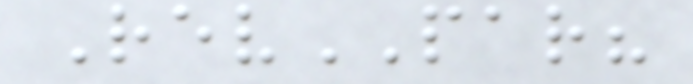RevPAR?
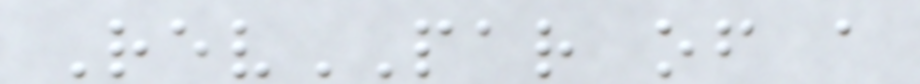RevPAR of a
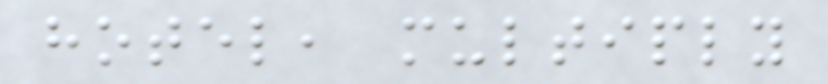hotel, multiply
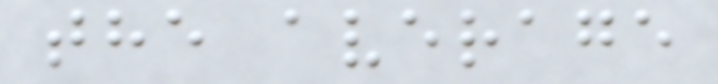the average
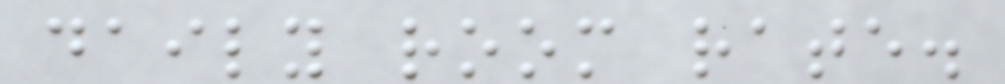daily room rate.
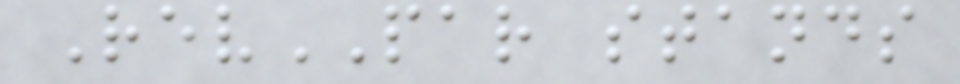RevPAR stands
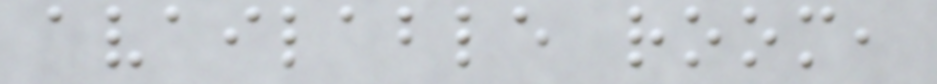available room,
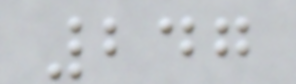247
